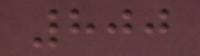800
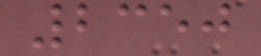2350
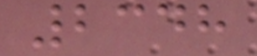2348
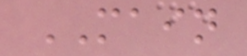MAIN
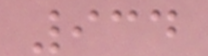934
